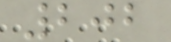202
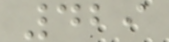429
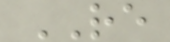RE
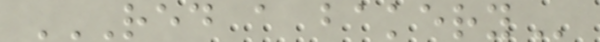RED A BAKERY
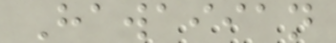Hawaiian
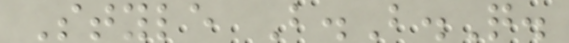Style B.B.Q.
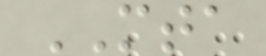MTA
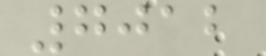7012
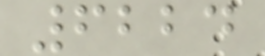6224
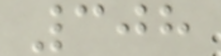308
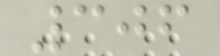306
